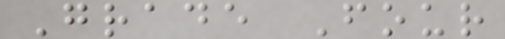Grade Four
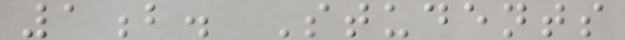1b. Students
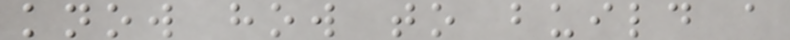know how to build a
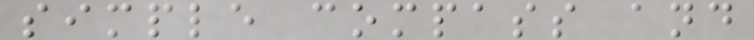simple compass and
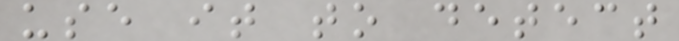use it to detect
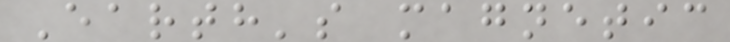Earth's magnetic
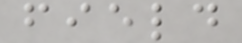field
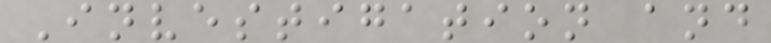Investigation and
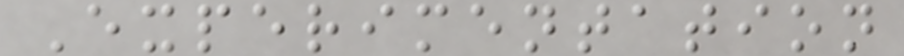Experimentation
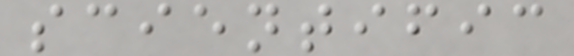scientific
